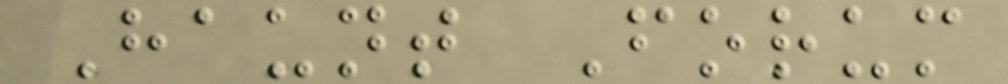Haunt Forum
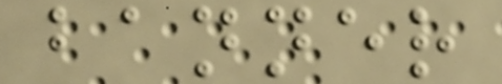banner
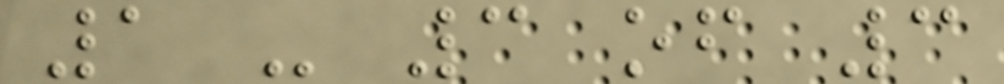1 - 3 of 3
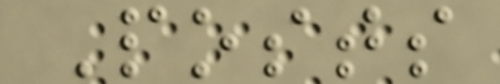Posts
